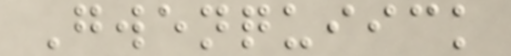Gwenquiick
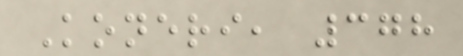Koneri, 378
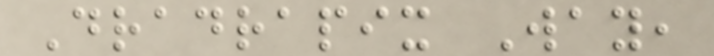Dradrapix Way,
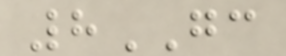8GC
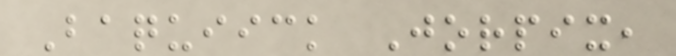Baquiick Jorpix,
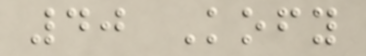40 Kofy
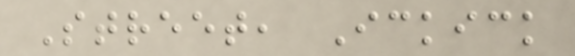Street, Ickick
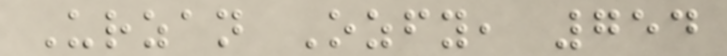Urzan Ozfy, 754
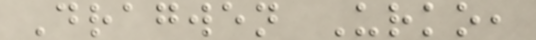Dragwen Urko,
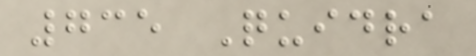735 Quidra
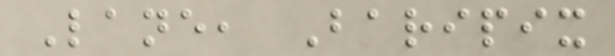Lane, Baripix
